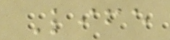Life
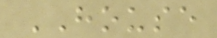HOUSE
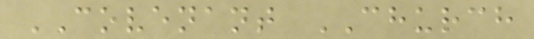COVENANT CHURCH
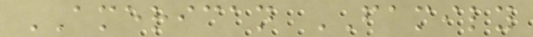AMERICAN FAMILY
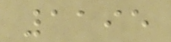1195
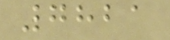7821
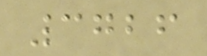3726
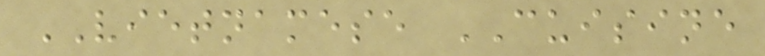VIETNAMESE CUISINE
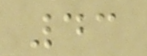43
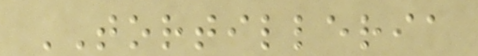TORTILLERIA
